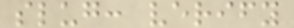slug: verify
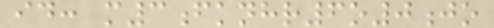id: m3fknhr6o0jo
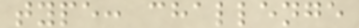type: challenge
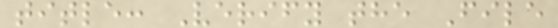title: Verify the File
